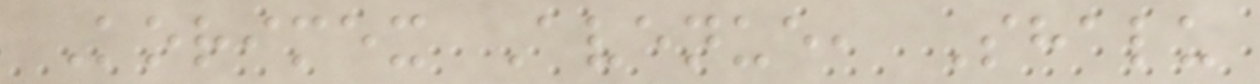Korimex Avenue, Shalu
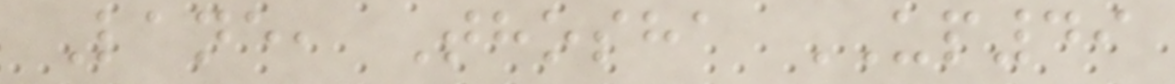Lane, Thosha UP49
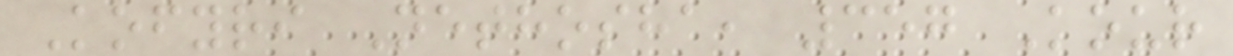Kofyri Nethosha, 357 Kour
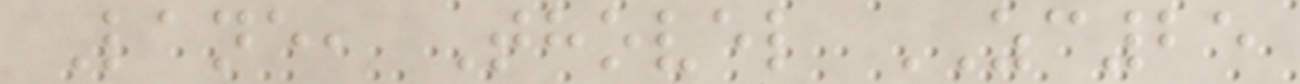Lane, Thovel ZC25
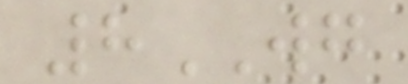8WG
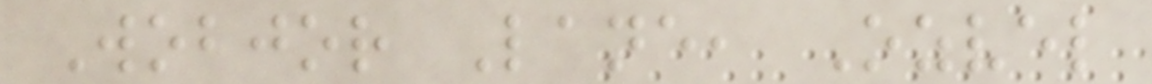Wobjor Lane, Ozvel
